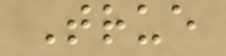True
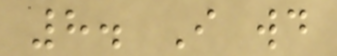8. I would
